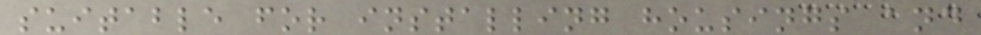suitable for installing housings and
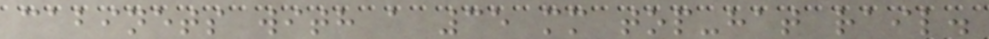cabinets with a 35 mm top-hat rail.
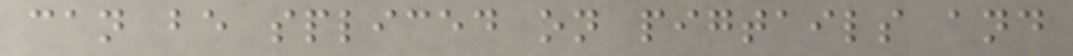can be spliced on pigtails and
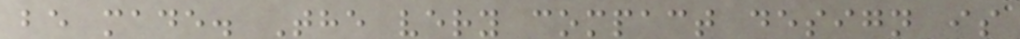be made. The very compact design is
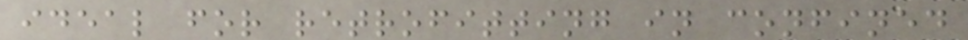ideal for retrofitting in confined
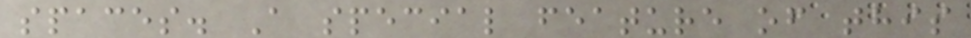spaces. A special feature of this
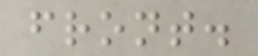front.
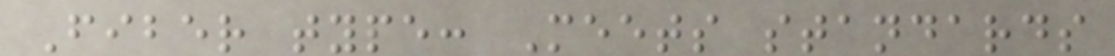Fiber type: Meets standards
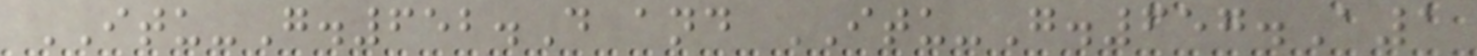ITU-G.652.D and ITU-G.657.A1
